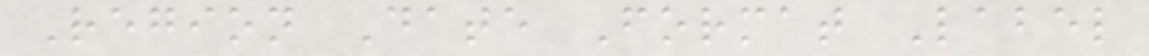Region Date Format Label
